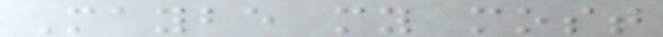Maybe my most
